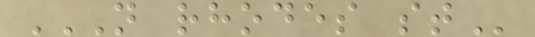N RHODES ST
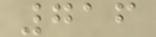716
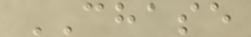CHASE
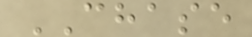CHASE
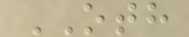OTH
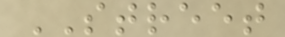STREET
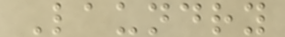Laundry
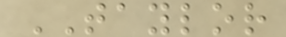TAYLOR
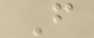F
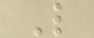L
